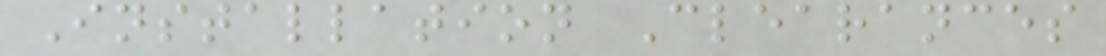Installation Clearances
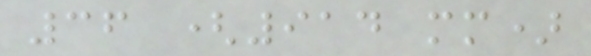36 (914 mm)
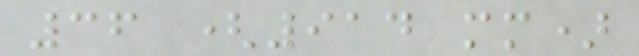36 (914 mm)
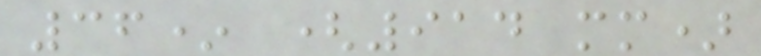36* (914 mm)
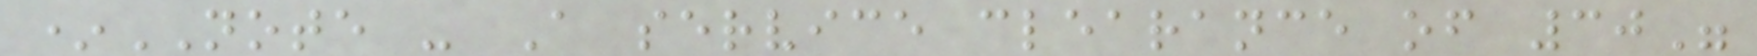*NOTE - A service clearance of 30"
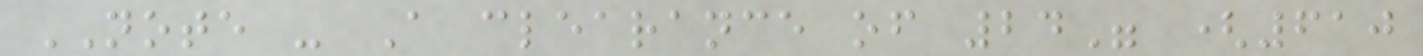NOTE - A clearance of 24" (610
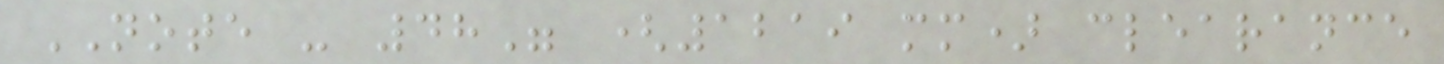NOTE - 48" (1219 mm) clearance
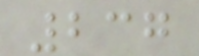237
